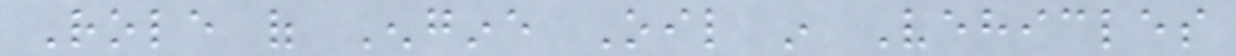Role of Engine Oil in Vehicles
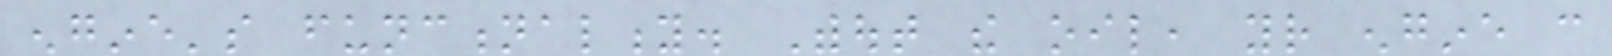engine's functionality. Without the oil, your engine can
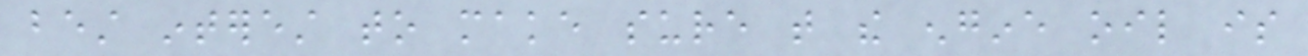best interest to make sure that the engine oil is
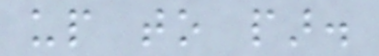up to par.
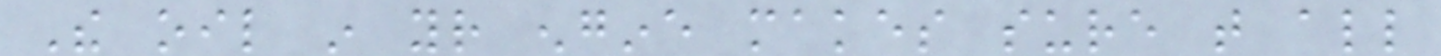The oil in your engine makes sure that all
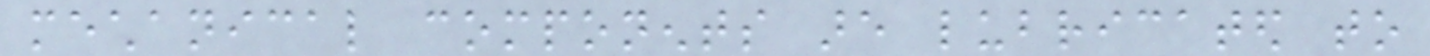mechanical components are lubricated to
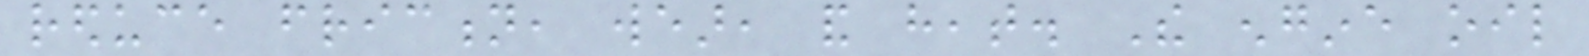reduce friction, wear, and heat. The engine oil
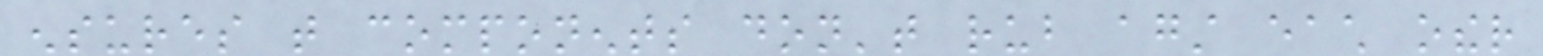ensures that components don't rub against each other
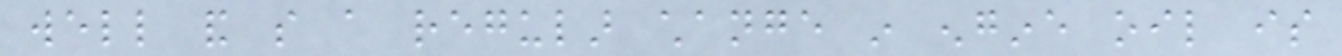well and so a regular change in engine oil is
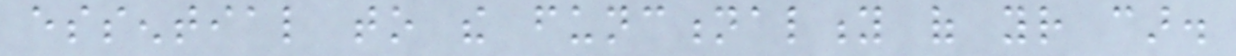essential to the functionality of your car.
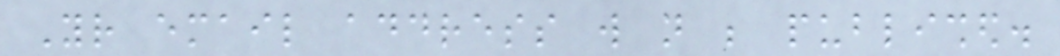Your email address will not be published.
